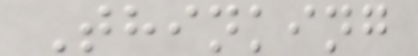Thinking
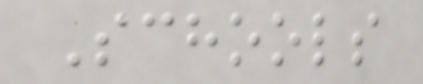Schools
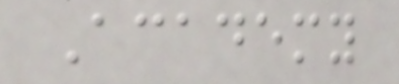Academy
